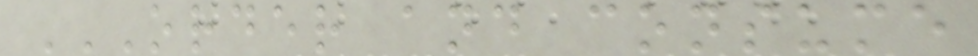ORDER AND CONSUME
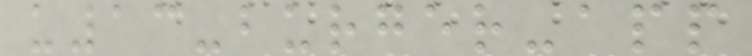u13-burger-app
